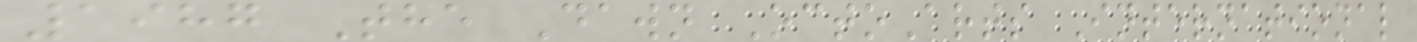1987 The Dawn OctoArts International
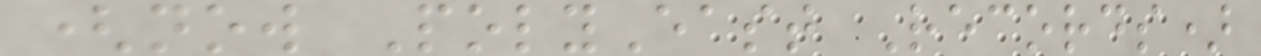(now PolyEast Records)
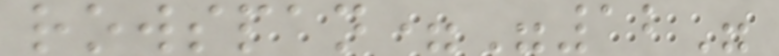rowspan="12"
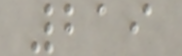219
